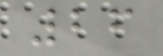26
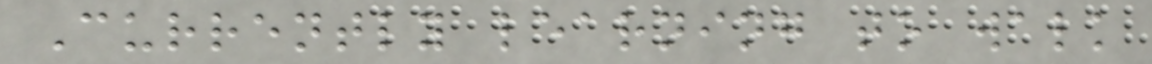Currently learning to walk
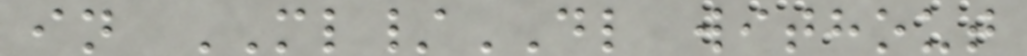in ML/DL without
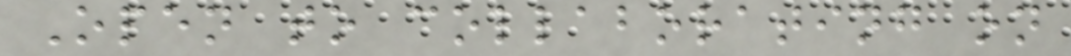Open to collaborating on
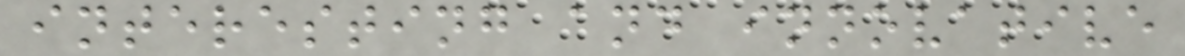interesting and innovative
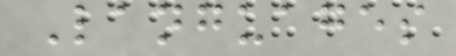Languages
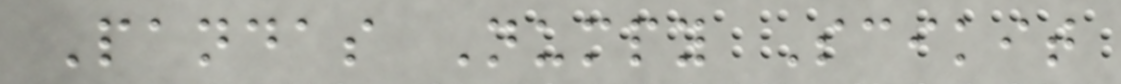Pandas Numpy Scikit
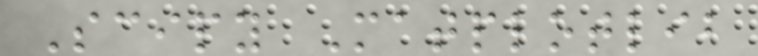Scipy Matplotlib
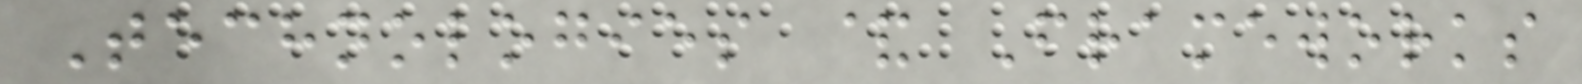Technologies & Frameworks
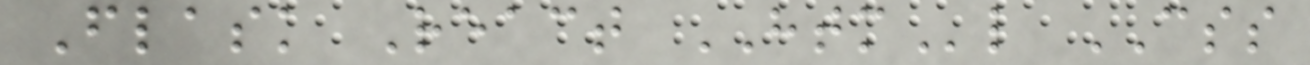Flask React HTMl CSS
